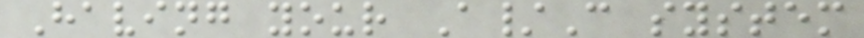Having your A/C system
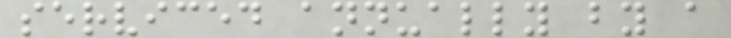serviced annually by a
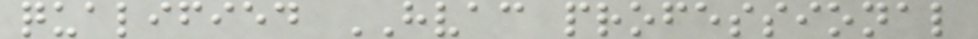qualified HVAC professional
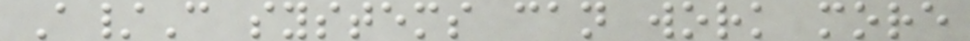A/C systems can work more
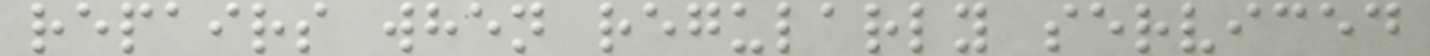repairs when regularly serviced
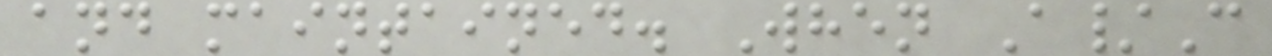and maintained. When A/C
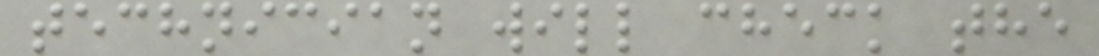technician will check the
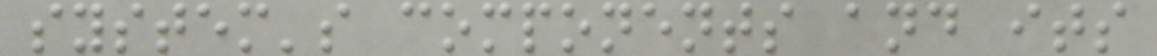system's components and its
